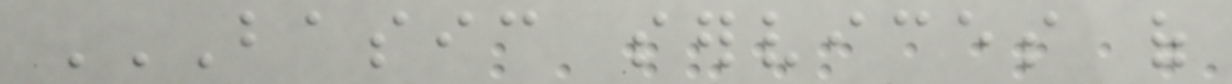BASIC SERVICES OF
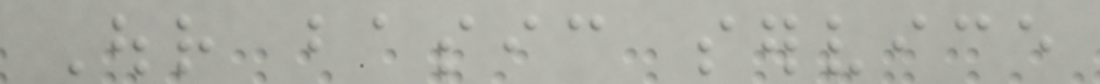Our basic service
